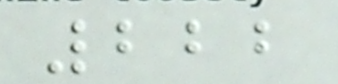222
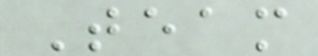Team
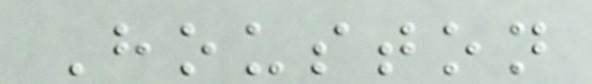Houston
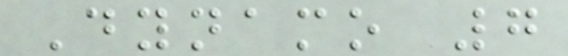Dynamo 7
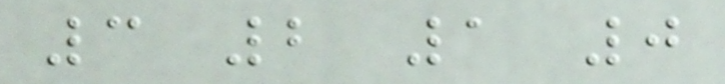3 2 1 0
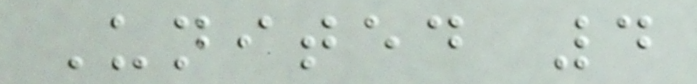United 4
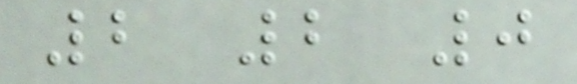2 2 0
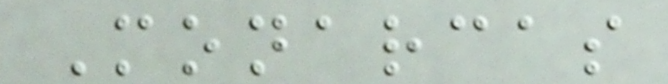Monarcas
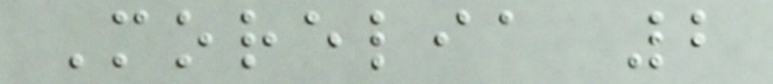Morelia 2
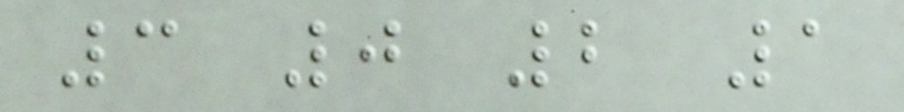3 0 2 1
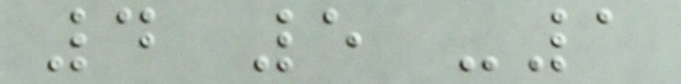4 5 -1
